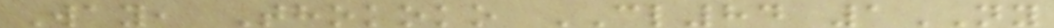Way, Thokoko CL84 1NY
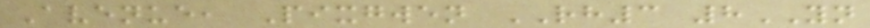Avenue, Pixgwen RH3 8YN
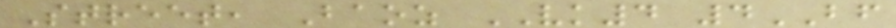Street, Baoz VK4 4BF
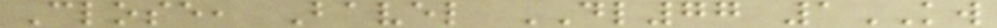Close, Bavel DL77 1KW
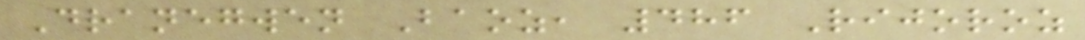Dranegwen Baoz, 486 Rijoroz
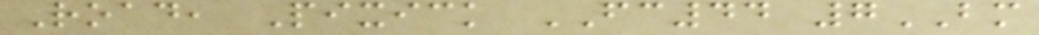Road, Pixick FC44 7BM
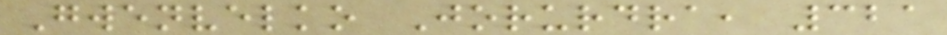Gwenvelko Jorurdra, 321
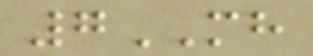7MH
